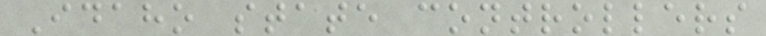Idaho state controllers
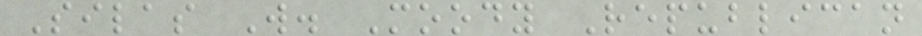Silas W. Moody Republican
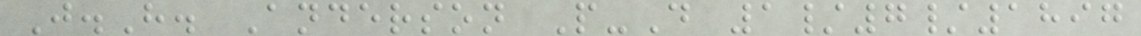J.H. Anderson P-D 1/7/1897
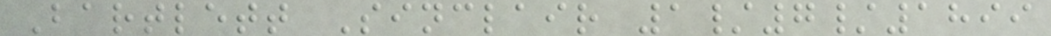Bartlett Sinclair 1/7/1899
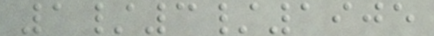1/3/1905
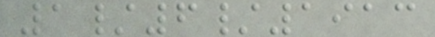1/6/1913
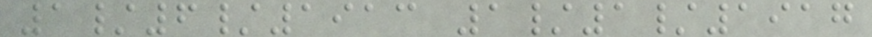1/6/1913 1/1/1917
